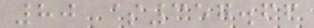80 $357.66
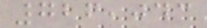726,043
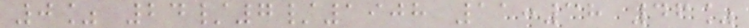0% 24/7/1908 11:38 46%
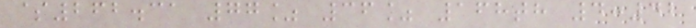$262.31 77% 36% 168th 4:42
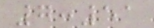7:51
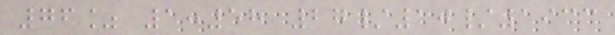76% 1:58 27/10/1933
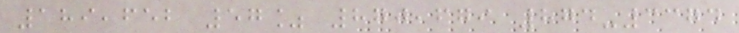189,652 57% 870,679 874-3374
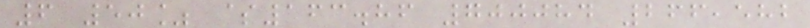6 50% $163.86 700084 266,582
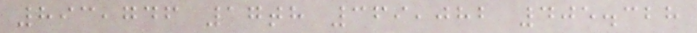893,746 17th 369,082 405.328
